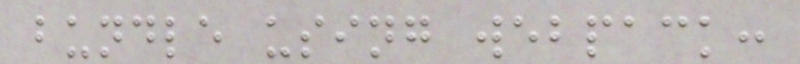bundle using webpack:
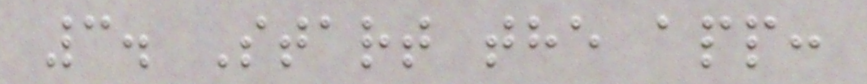3. Start the app:
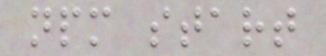npm start
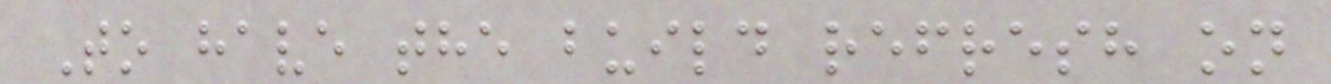To have the build refresh on
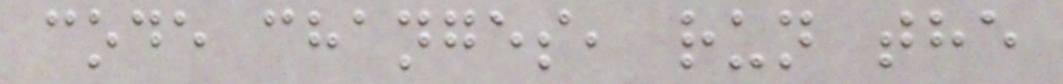code changes, run the
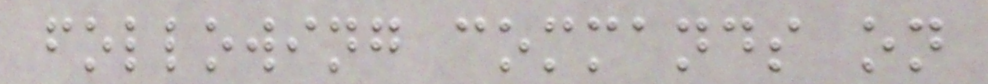following commands on
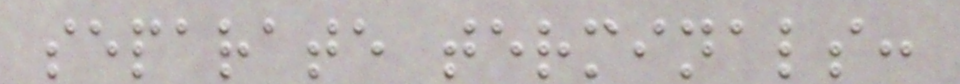separate terminals:
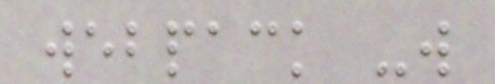webpack -w
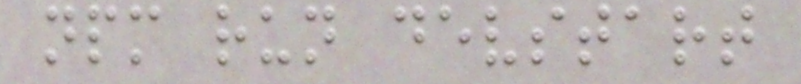npm run devstart
